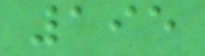195
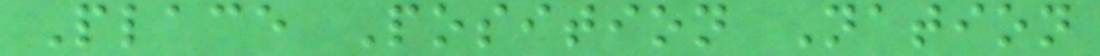Place Position Nation
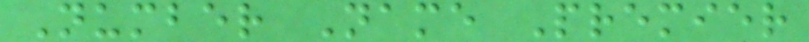Number Name Premier
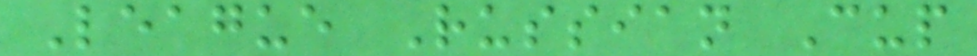League Russian Cup
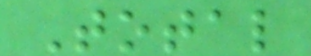Total
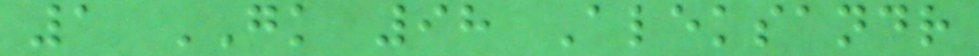1 GK 98 Aleksandr
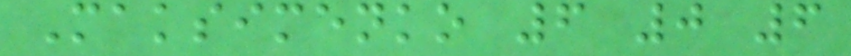Maksimenko 6 0 6
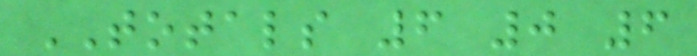TOTALS 6 0 6
